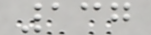137
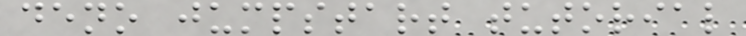deno jumpstart tutorial
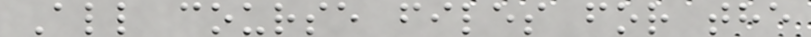All course files for the
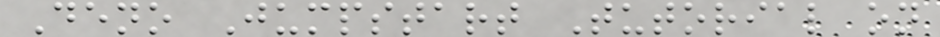Deno Jumpstart Tutorial on
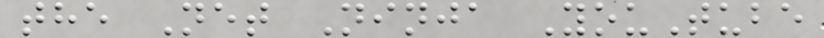the Net Ninja YouTube
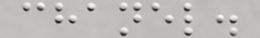chanel.
